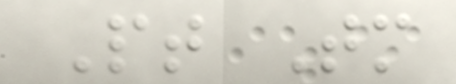Pt Tm
